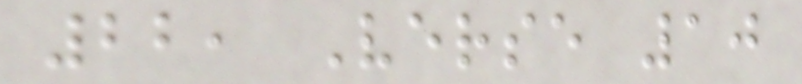22, Verse 10
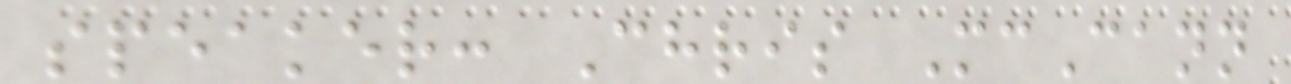speaker: Chris McCann
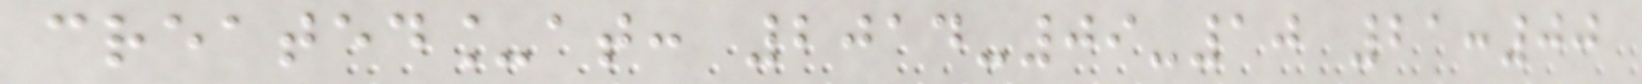created_at: 2014-09-10 21:00
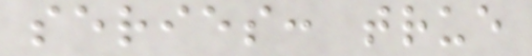series: true
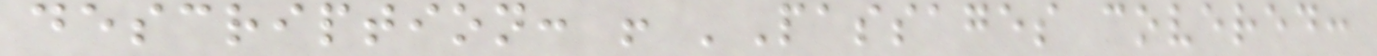description: ! 'Passages covered:
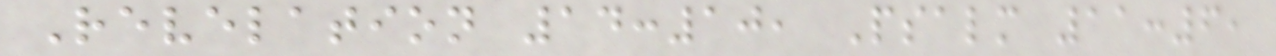Revelation 14:10, Psalm 11:6,
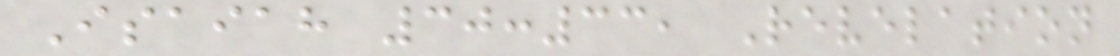Isaiah 30:33, Revelation
